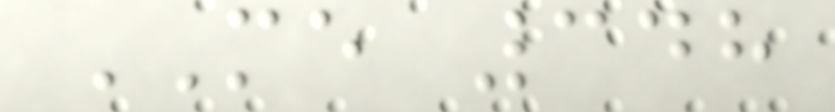ME 348
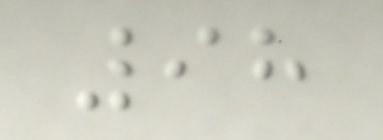98
